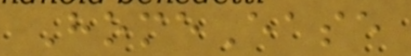HomeEase
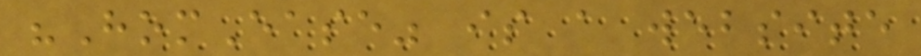"HomEase" is a website
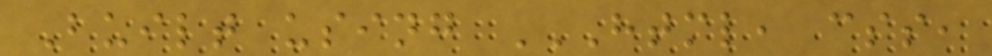Built using HTML, CSS,
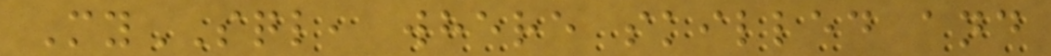MySQL, where skilled and
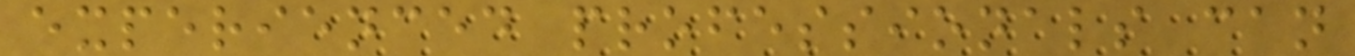experienced professionals can
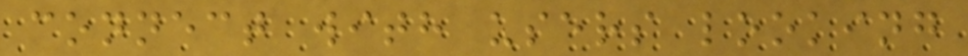connect with users looking
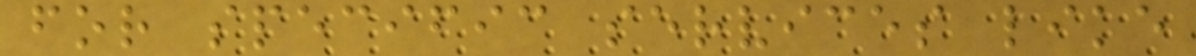for specific services like
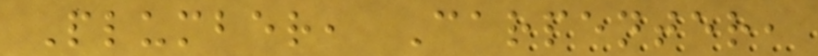Plumber, Carpenter,
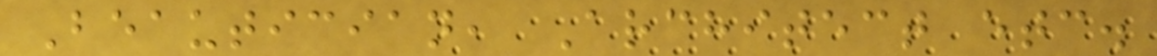Beautician, Architect etc.
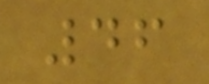46
